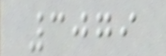3079
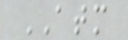ATM
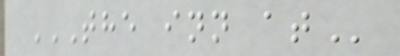THE INN AT
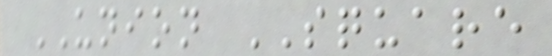UNION SQUARE
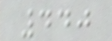440
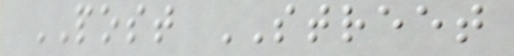POST STREET
